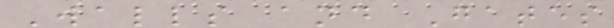Walls and Gates
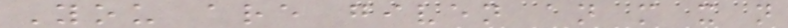You are given an m x n
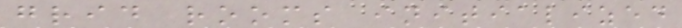grid rooms initialized
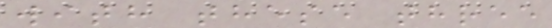with these three
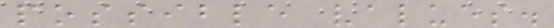possible values.
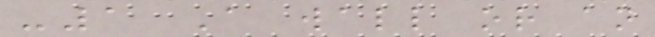-1 A wall or an
